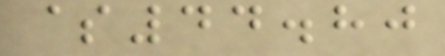$44.80
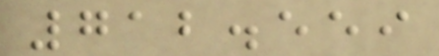712.559
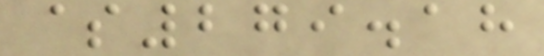$279.18
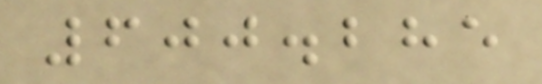600.285
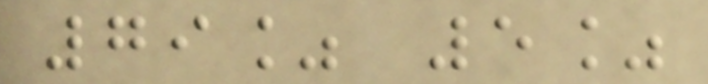79% 5%
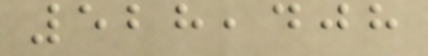528,408
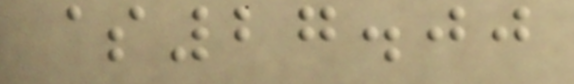$27.00
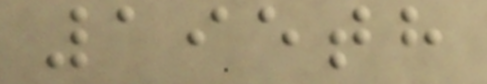195th
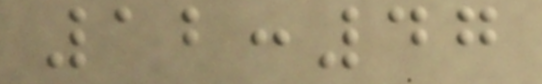12:47
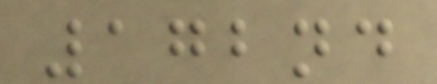172nd
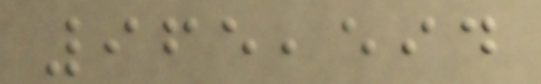965,594
